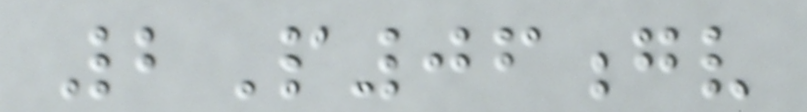2P06gv
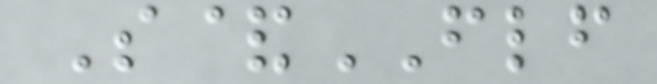S&FLF
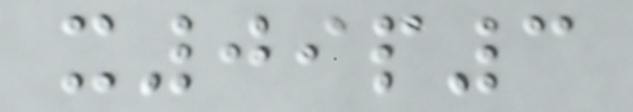x09p3
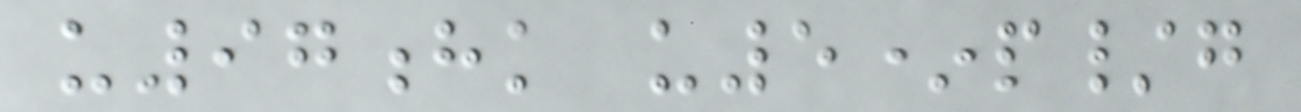u97hk u5*p/g
